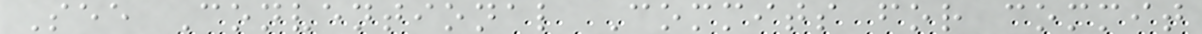See Conventional Commits for commit
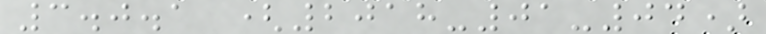3.0.1 (2018-01-04)
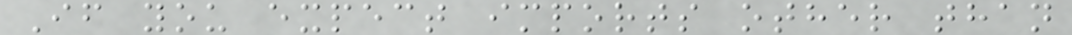If you expect imports other than
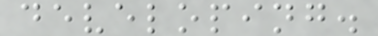developing.
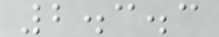2.3.3
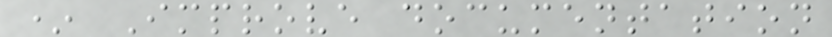* Improve documentation
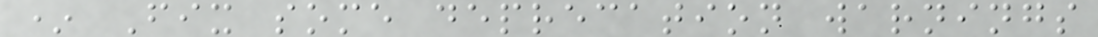* Fix some deprecation warnings
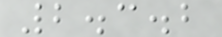2.3.2
